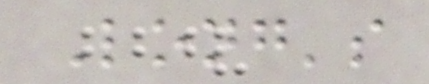Long's
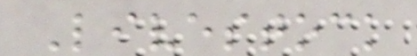Livestock
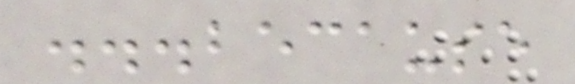...because
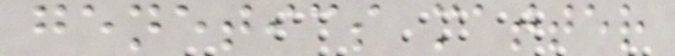genetics matter
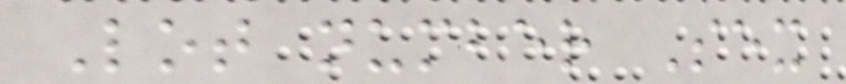Lot number Sex
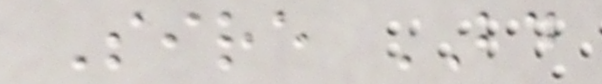Sire BD
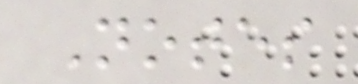Notes
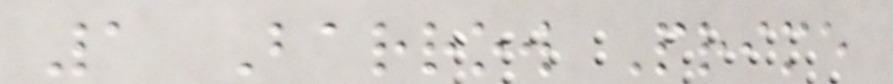1 Barrow Prime
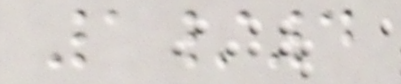1/4
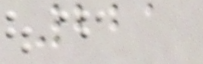221
